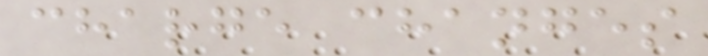charge changes
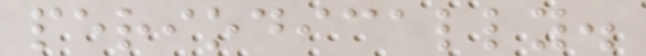periodically.
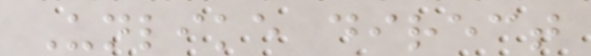Unlike direct
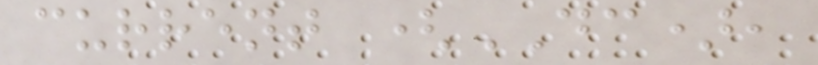current (DC),
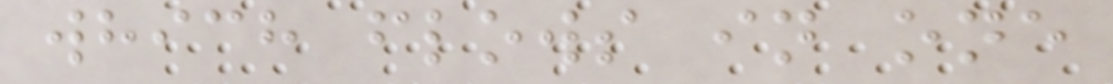which flows in one
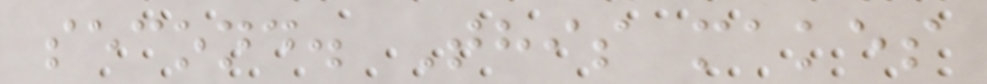second. This makes
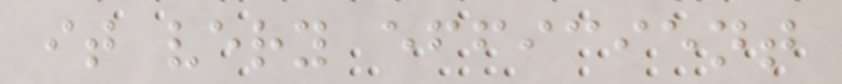it very efficient
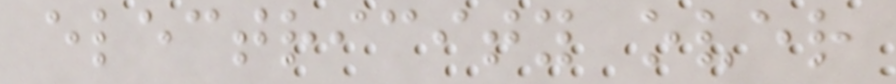electricity over
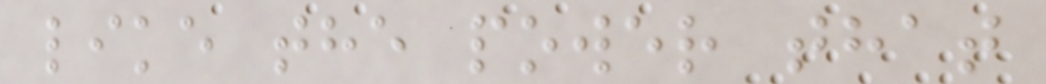like the power that
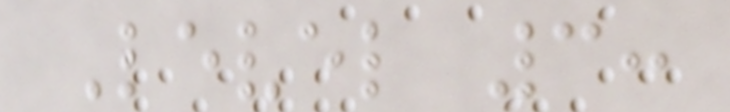Level 3:
